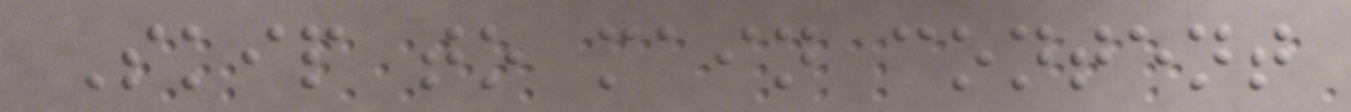Skip to main content
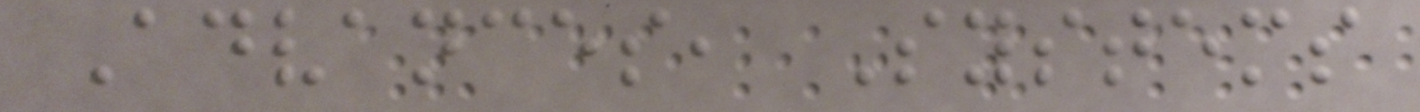Advances, Systems
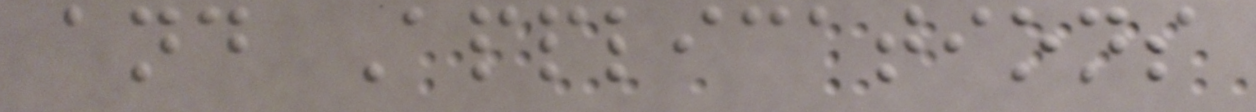and Applications
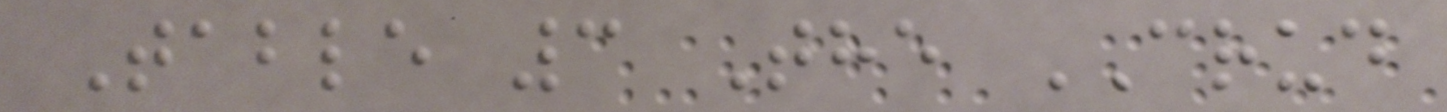Table 3 The CRUD
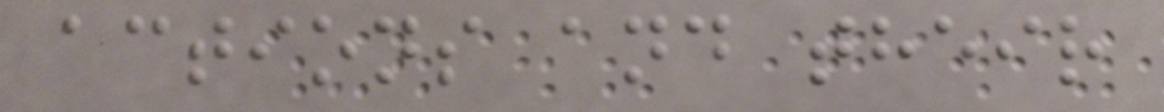actions and their
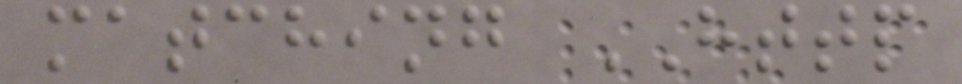matching HTTP
